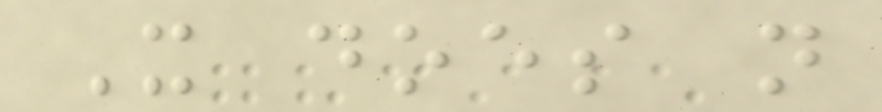It does not
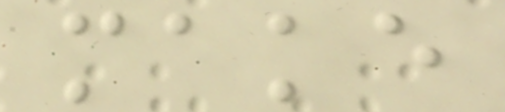make
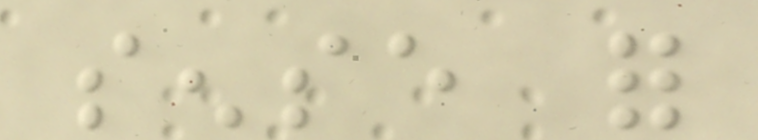sense for
